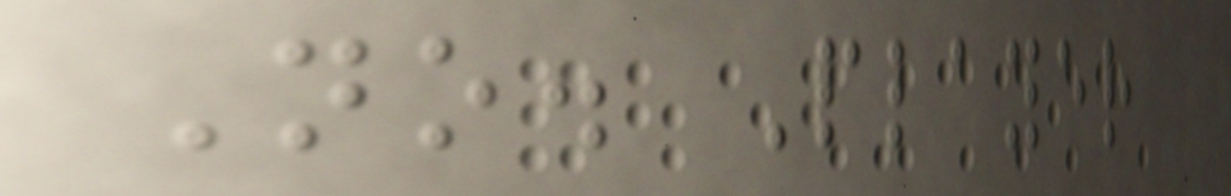No. Player
